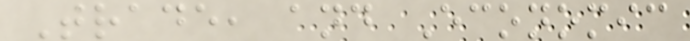Trade, and Economic
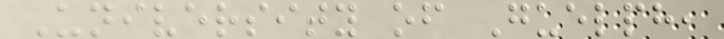University of Guelph,
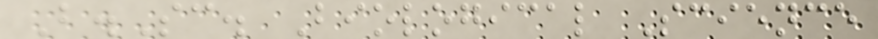B.Sc. Biological Science
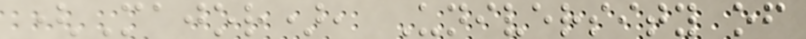(Major), University of
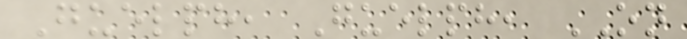Guelph, Guelph, ON
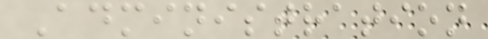Administration
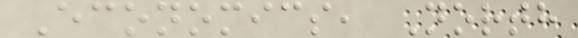Economics, North
